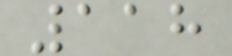118
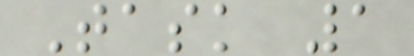Task 1
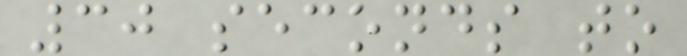30 seconds to
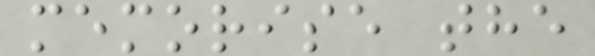memorise the
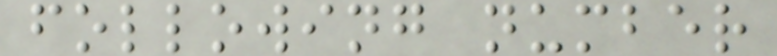following number
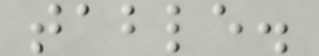table.
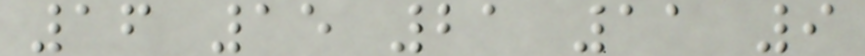16 15 21 11 9
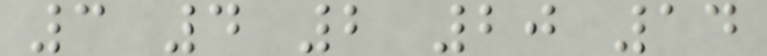3 4 2 20 14
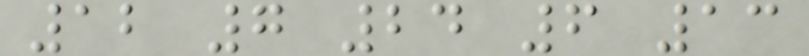12 7 24 6 13
